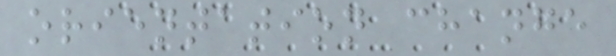orientation change
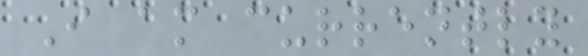I am currently
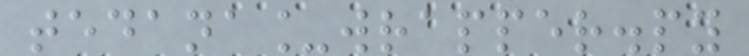tedana_wrapper.py
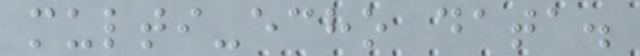multi-echo data.
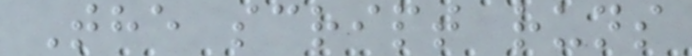The script runs
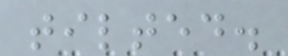tilted.
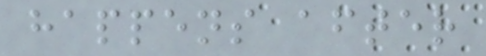happens after
